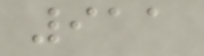911
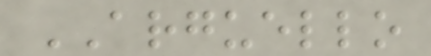ARGUELLO
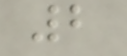2
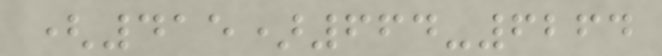(415)664-6264
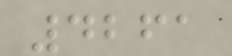4261
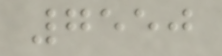7550
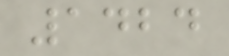1424
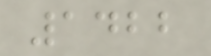1422
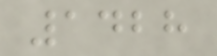1428
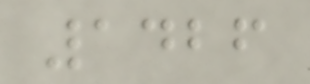1426
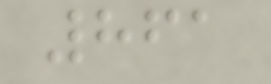861
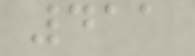411
